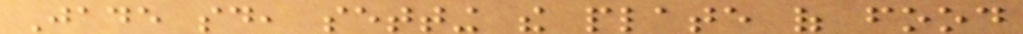Jade said, setting the plate of food
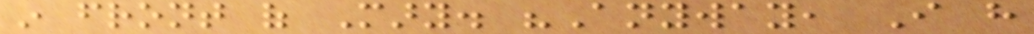in front of Mary. "Anyway, I have
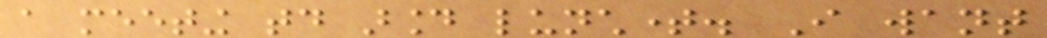a meeting today around lunchtime. I want
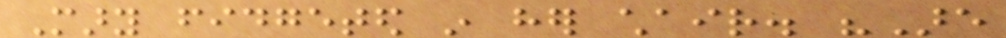Mary fidgeted in her chair. "Are
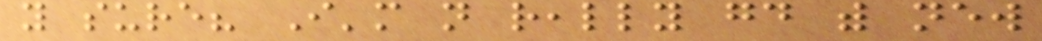you sure? I'm not really good with new
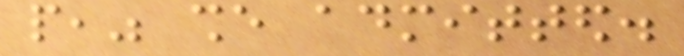people," she admitted.
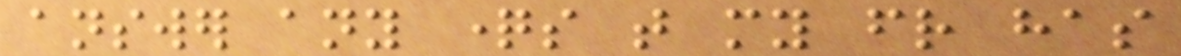answer any questions that my friend has
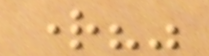right?"
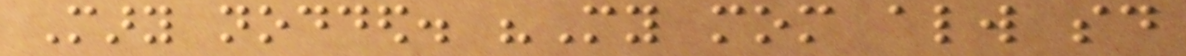Mary nodded. "My mom always said
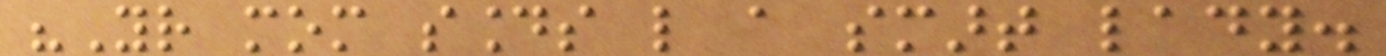"Your mom sounds like a smart lady.
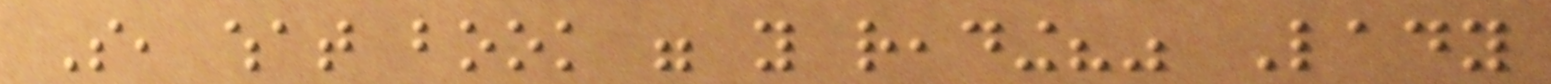So, what book were you reading?" Lady
